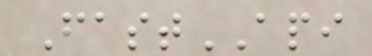FastAPI
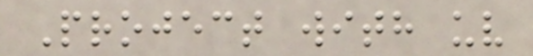Project with uv
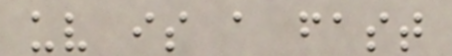uv is a fast
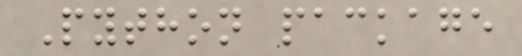Python package
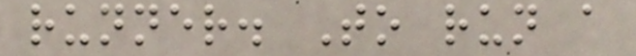runner. To run a
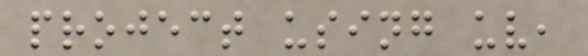project using uv,
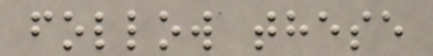follow these
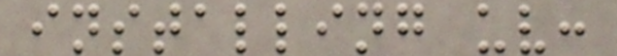installing uv:
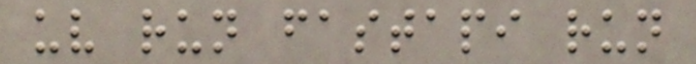uv run fastapi run
